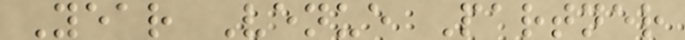Year Venue Partner
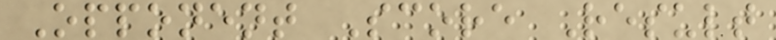Opponent Score Result
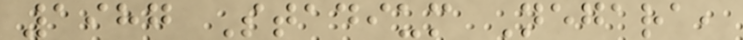1987 Stadium Negara,
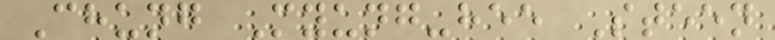Chung Myung-hee Steen
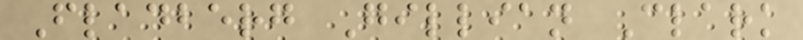Fladberg Gillian Clark
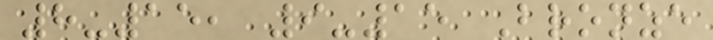8-15, 9-15 Bronze
